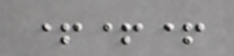+++
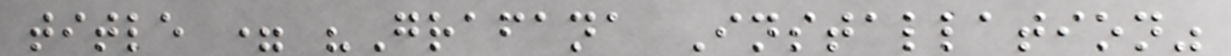title = "Grafana Installation"
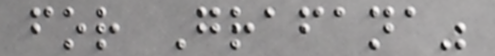for Grafana"
